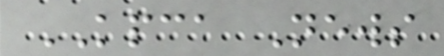KPCA News
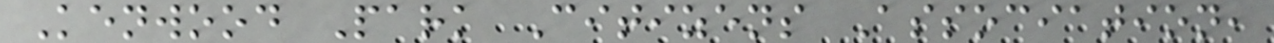Kenwood Park Citizens Association,
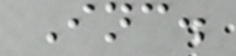Inc.
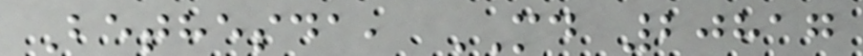Bethesda, MD 20817
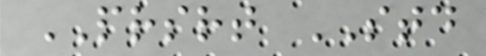PRSRT STD
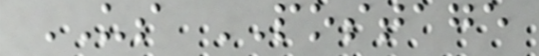US POSTAGE
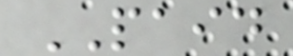PAID
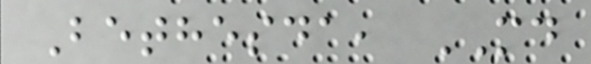Bethesda, MD
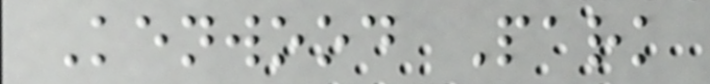Kenwood Park
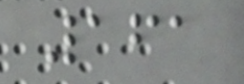161
